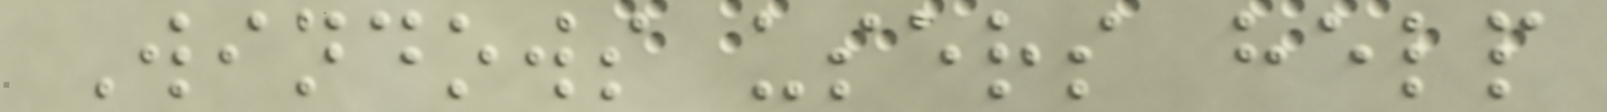Windows users help
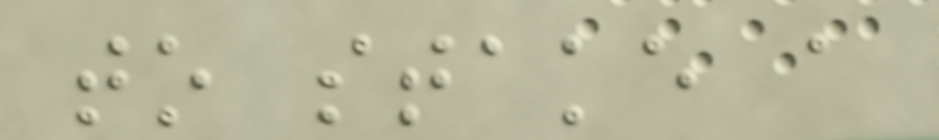to stake a
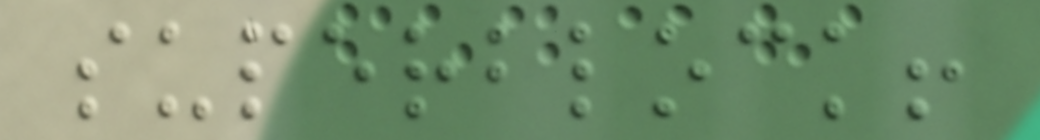superblock!
